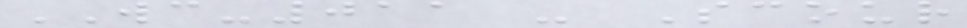WC-011 - Scour
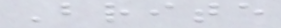Brite
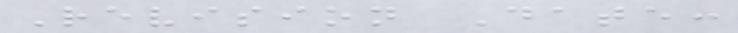Revision Date:
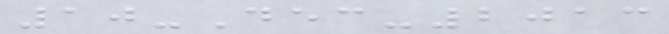10-Dec-2013
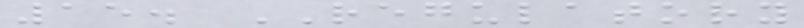15. REGULATORY
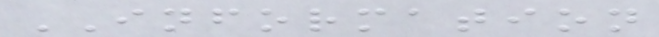INFORMATION
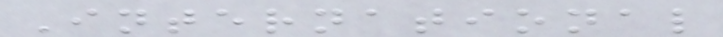International
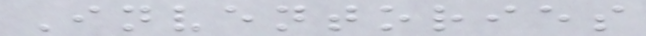Inventories
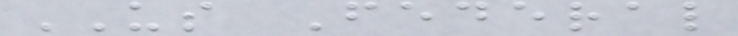US Federal
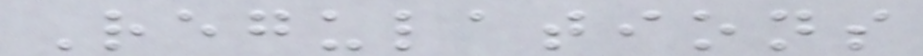Regulations
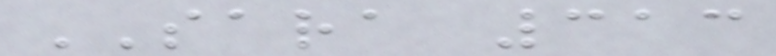SARA 313
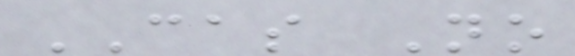CAS No
